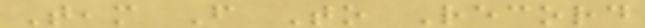Team From To Record
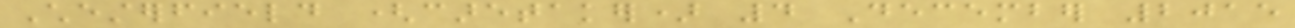Chesterfield (caretaker) 4 December 2015
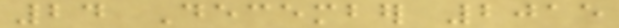24 December 2015
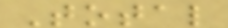Total
